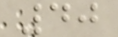40
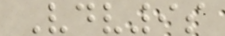Vdv9s
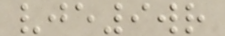vje9wr
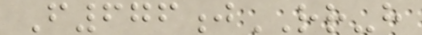F676jRR-h
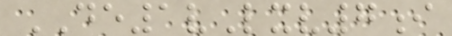DE1vLxv7i
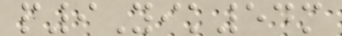p9Yik54m
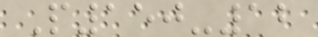P150-12
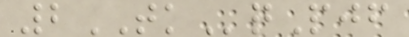2TKqPjf
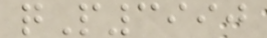qP3990
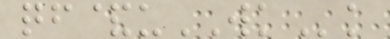qf&uWKk
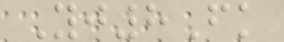Yj8Fk
